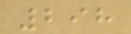298
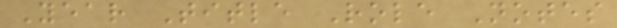Year Title Role Notes
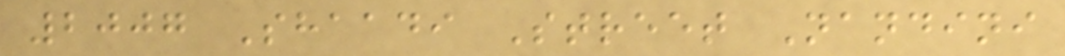2007 Shaadi Street Nandini
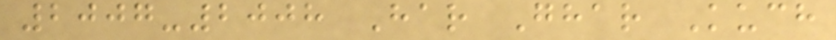2007-2008 Har Ghar Kuch
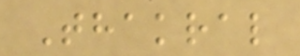Thakral
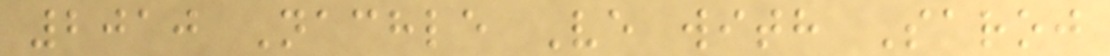2010 Nachle Ve with Saroj
